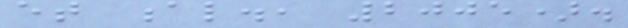et al., 2005).
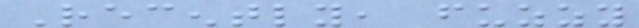Recently, fuzzy
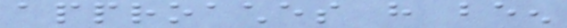approaches have been
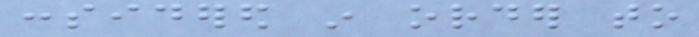considered in order to
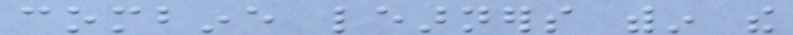combine learners within the
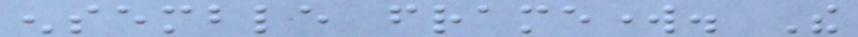ensemble framework. The
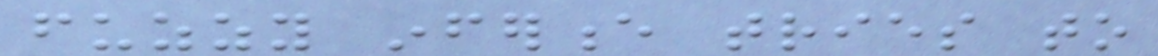fuzzy inference tries to
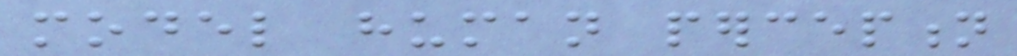model human perception
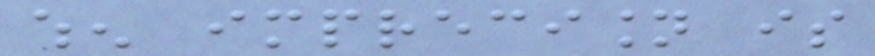when imprecision is
